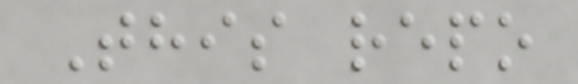This repo
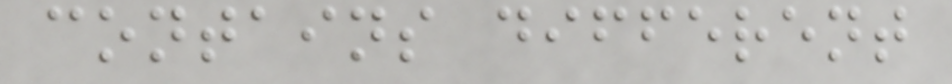contains different
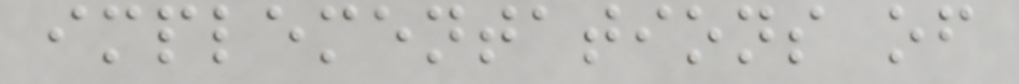implementations of
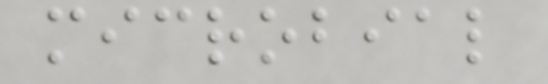microbial
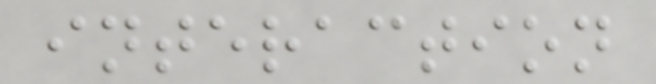interaction
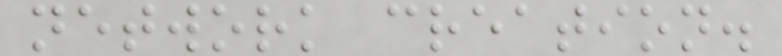network creation.
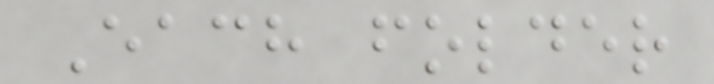Each folder
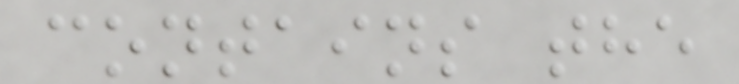contains the
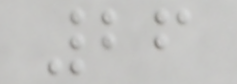26
